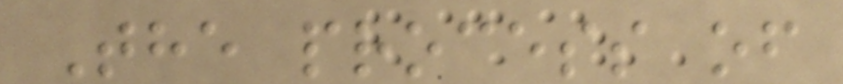The process of
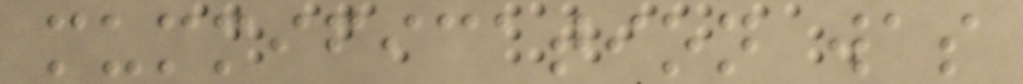mummification was
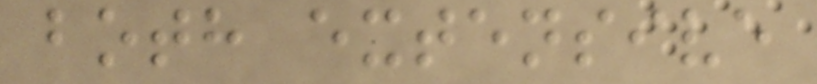both extensive
